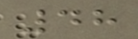48
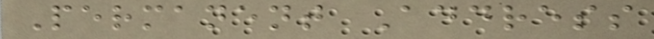Permanent Address
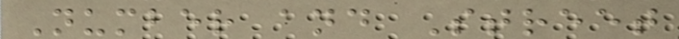Number and Street
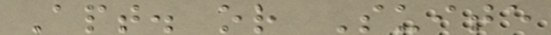Apt. or Suite
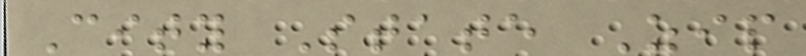City State Zip
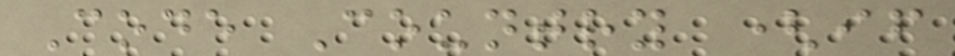Code Country (if
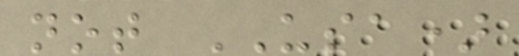not USA)
